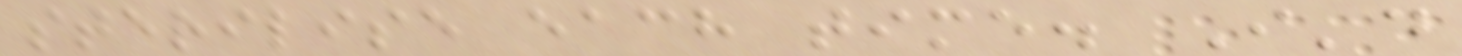sterilise each time. I'd
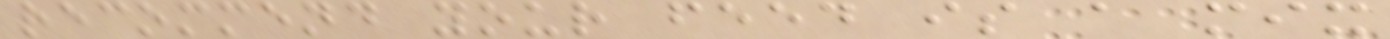recommend your feed is a mix
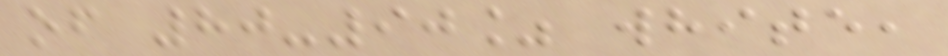of 80-90% white,
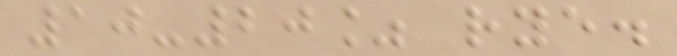10-20% rye.
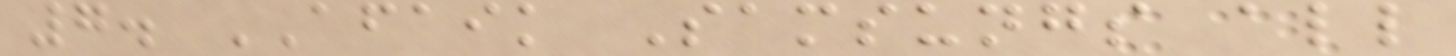7. AFAIK Samsungs all
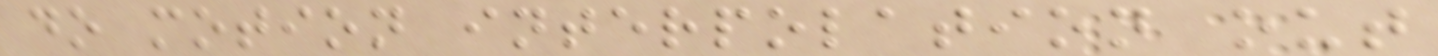do motion interpolation out
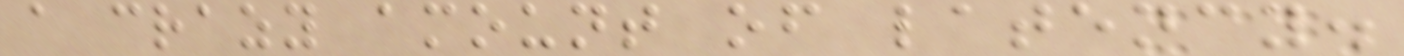a crazy amount of latency.
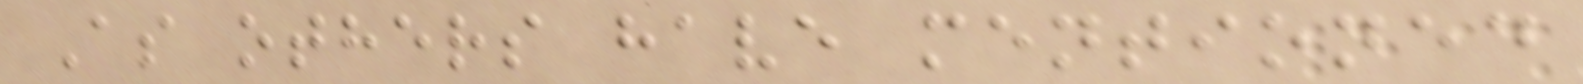As others have mentioned
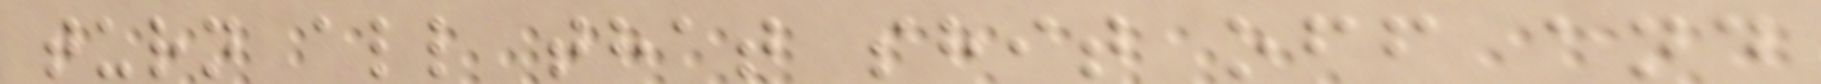turn all that shit off and
